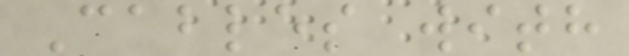Cables with
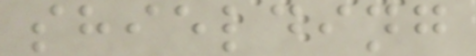shielding
